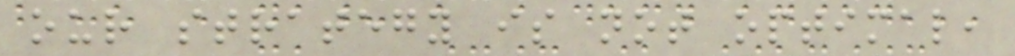our strategy is not optimal,
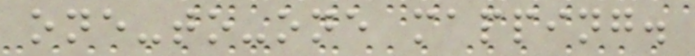one-to-one mapping.
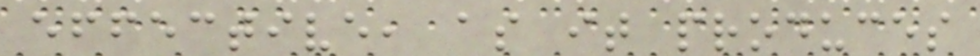effective, as it produces
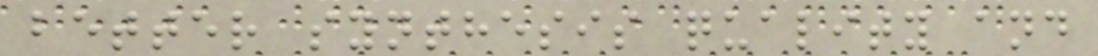better synthesis quality and
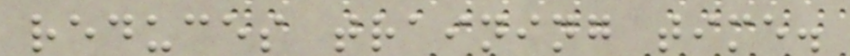reduces training time.
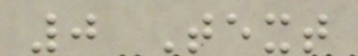0 Text
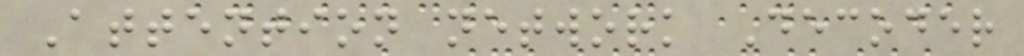Attention network Decoder
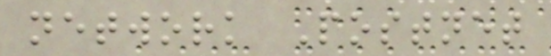network Postnet
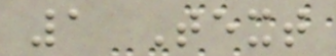1 Text
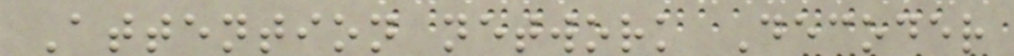Attention network Decoder
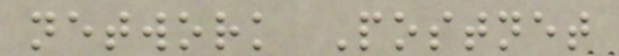network Postnet
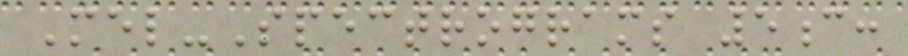Mel-Spectrograms 5c:
